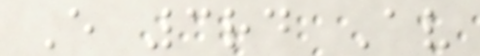E 3rd Av
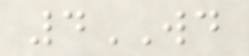4WD
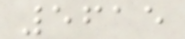5615
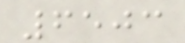6503
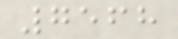7568
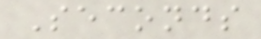Seconds
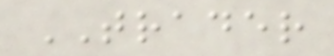TRADER
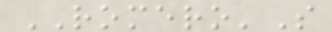ROMERO'S
